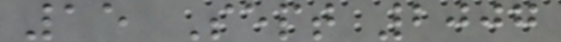15 Sept 2007
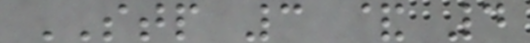STP 3 & 4
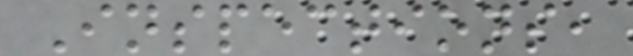Inspections,
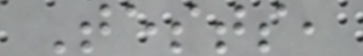Tests,
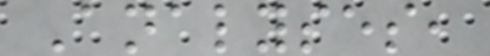Analyses,
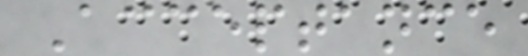Acceptance
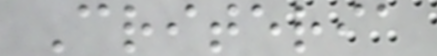Criteria
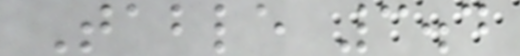Table 3.4
